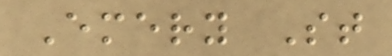Emery St
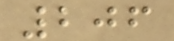206
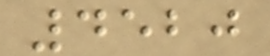4520
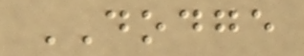DODGE
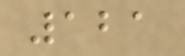121
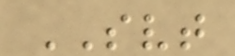SVT
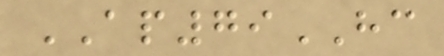AP79HC
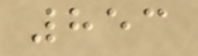853
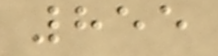855
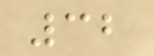32
